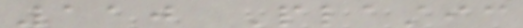110 Plastic
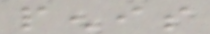penis
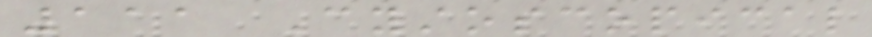111 Cystoscopical
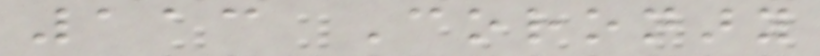113 Coronary
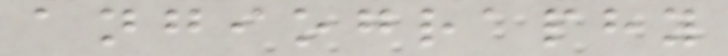angiography
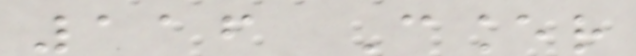116 Cancer
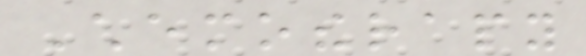Chemotherapy
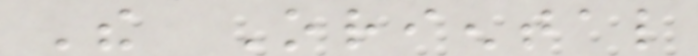The Oriental
